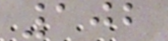102
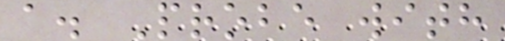a. Probe with
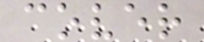cover
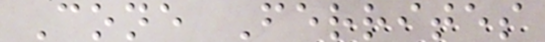Cone Ferrites
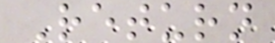Return
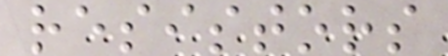resistors
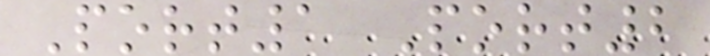Port1 Port2
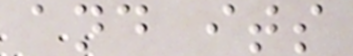and its
